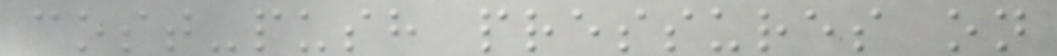cost-push pressures on
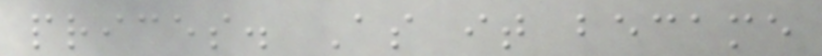prices. As it became
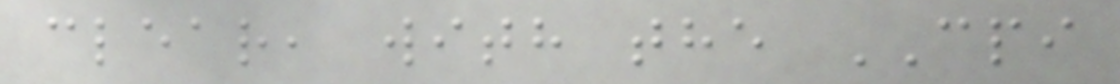clear, with the CPI
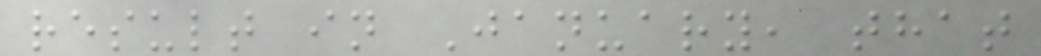result in January, that
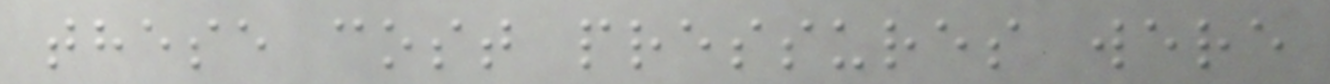these cost pressures were
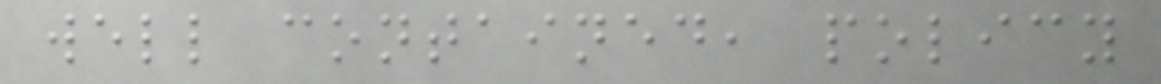well contained, policy
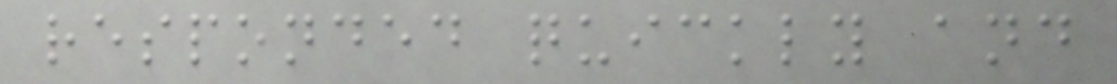responded quickly and
